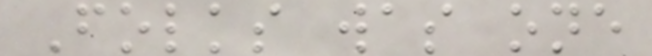Folks was one
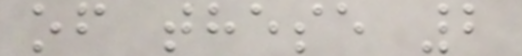of these 2
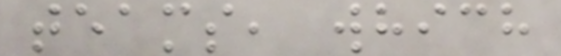teams, which
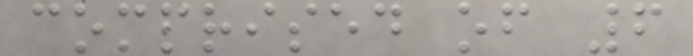comprised of 6
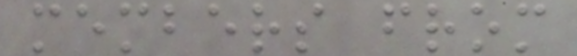members from
